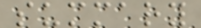summary
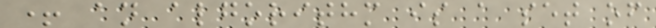+ an algorithm is a set of
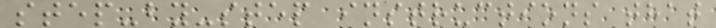step-by-step instructions that
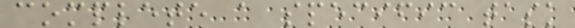complete a specific task
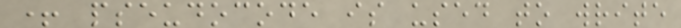+ pseudocode is used to write
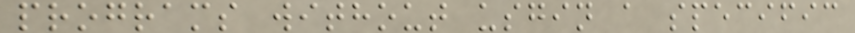programs without usgin a specific
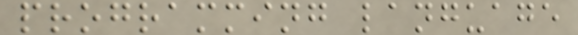programming language
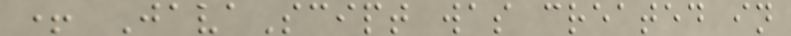+ JavaScipt was created in
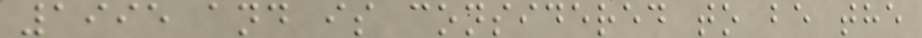1995 and is considered to be the
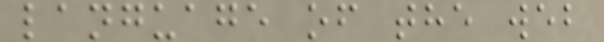language of the web
